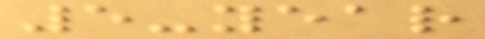5-year
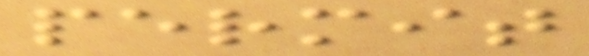permit
